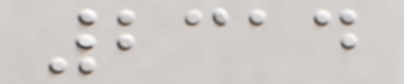2314
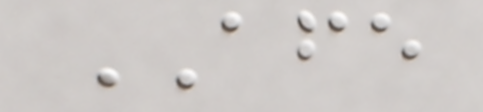AFE
